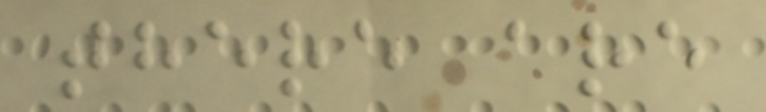there are
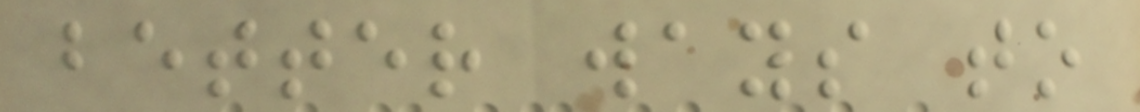better ways to
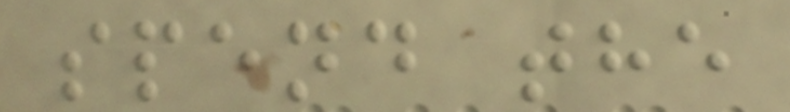spend the
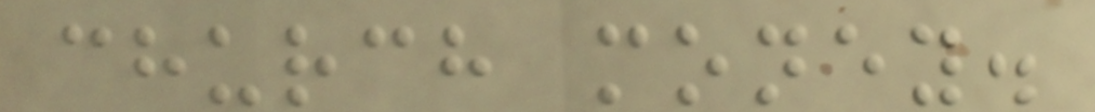church money.
